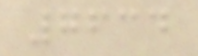7634
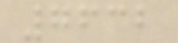7632
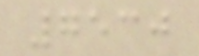7530
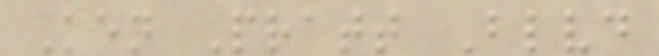Ken Pratt Blvd
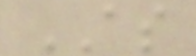AS
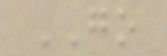GO
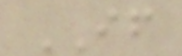IF
